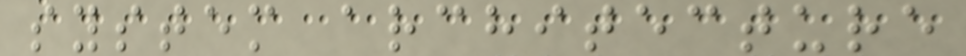system architecture
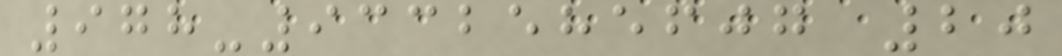978-9332585607 20
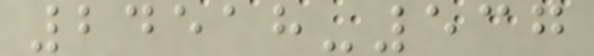24518-537
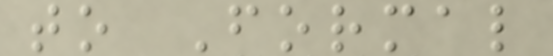to Formal
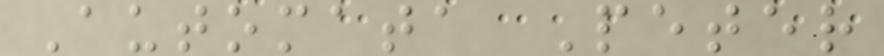Automata Peter
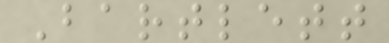Bartlett
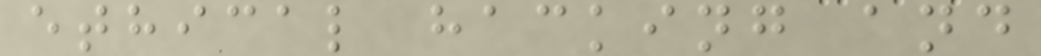ethical hacking and
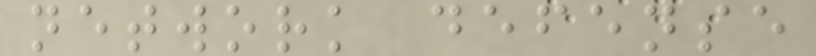network defense
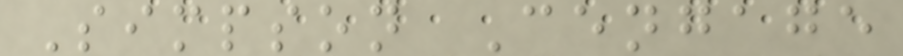Simpson Cengage
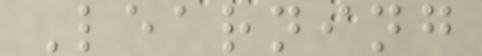Learning
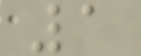1
